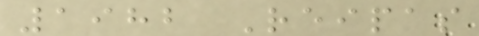1982 Reipas
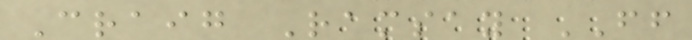Craig Ramsay FF
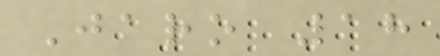Jaro 18
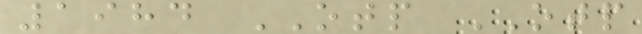1984 OTP OTP
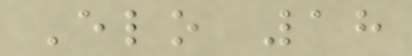Elo 18
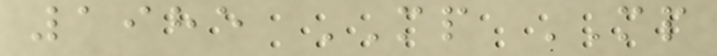1985 MP MP
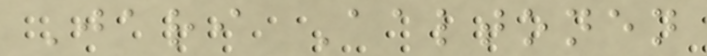Jari Aaltonen
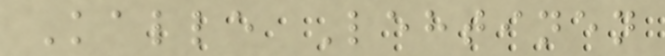Kalle Lehtinen
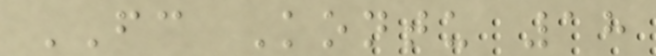FC Kontu 18
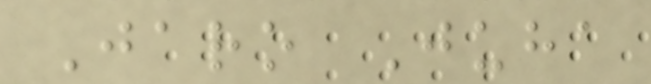Jaro Juha
